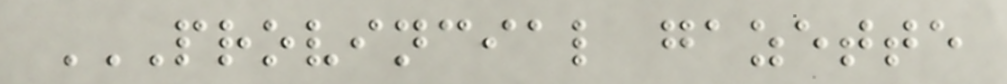PROVINCIAL GAZETTE
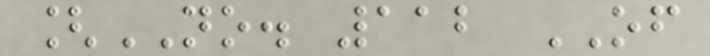[NO. 112 OF
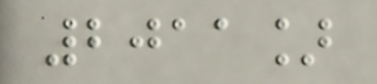2011]
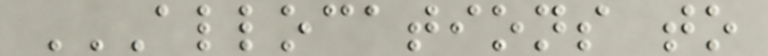ALLOCATIONS TO
